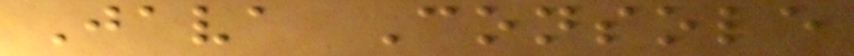Java Console
